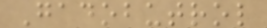Gadobutrol
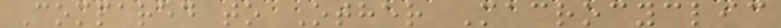Compared to Other Macrocyclic
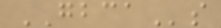GBCAs
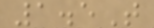1.5T
